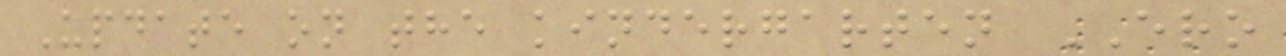Update on the kindergarten ERO
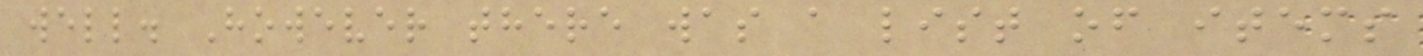well. However there was a list of items
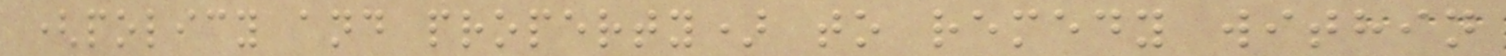(policy and property) to remedy within
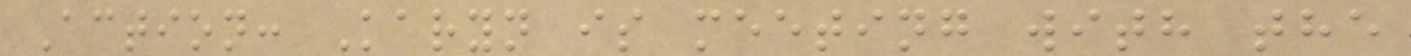Action: Karyn is meeting with the
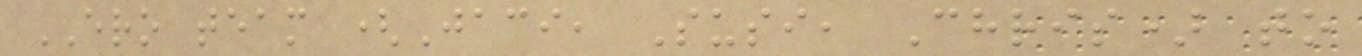ERO team (Jaci, Susi, Chris) to
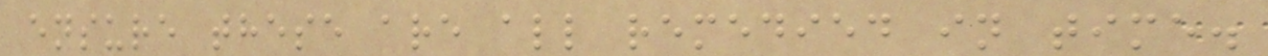ensure these are all remedied in time.
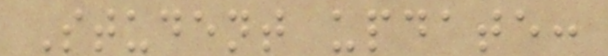Student update:
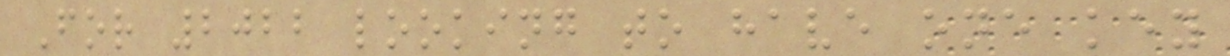For 2022 looking to have one key
